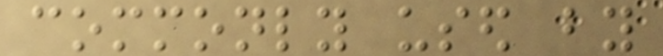commonly used by
